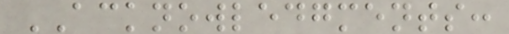ACKNOWLEDGMENTS:
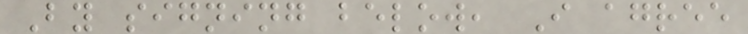By signing below, I agree
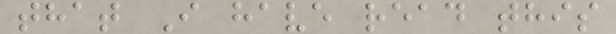that I have read this
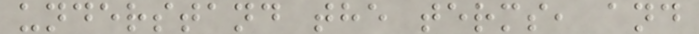understand the terms, and
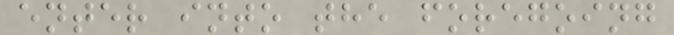enter into the foregoing
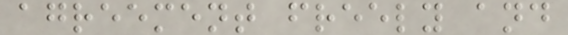agreement freely and
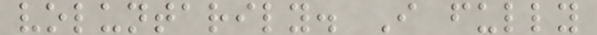voluntarily. I fully
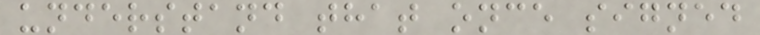understand that once signed
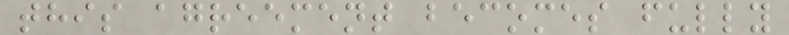this agreement becomes fully
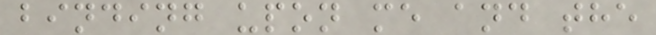binding upon me and the
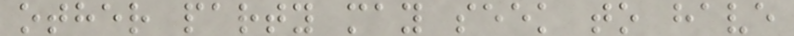other party may seek to have
